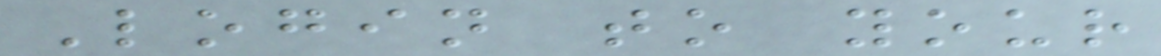Login to your
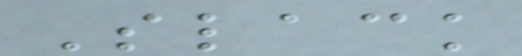Slack
